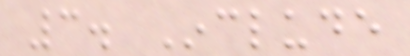3. Include
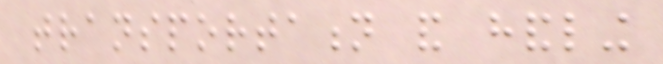transportation and handling
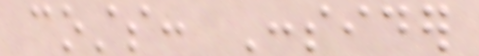costs: Consider
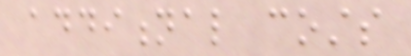additional costs
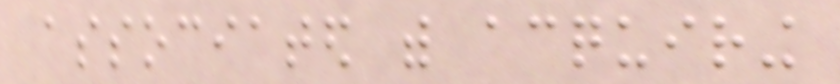associated with acquiring
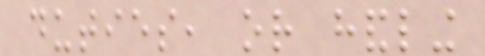duties, or handling
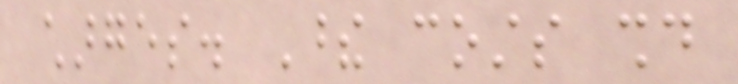charges. These costs should
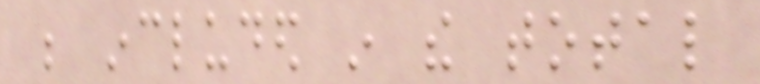be included in the total
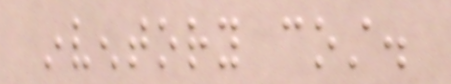inventory cost.
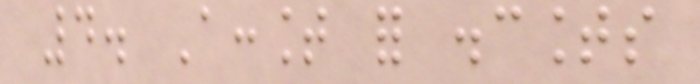4. Account for discounts
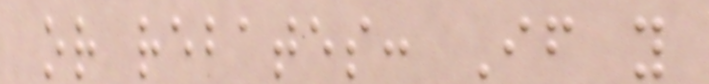or rebates: If you
